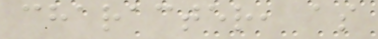character, as
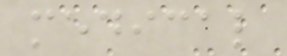medical
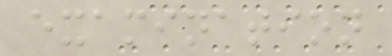examination
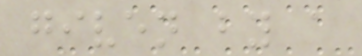given by a
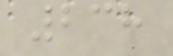238
